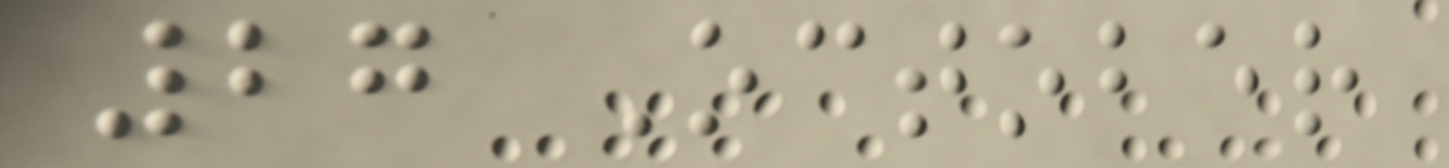27 October
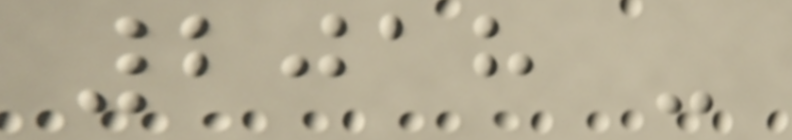2018 -
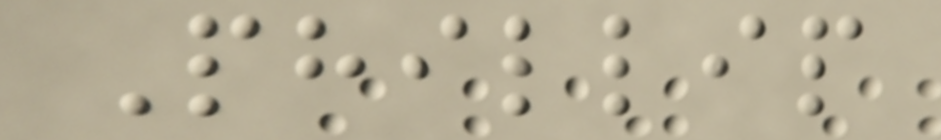Phillip
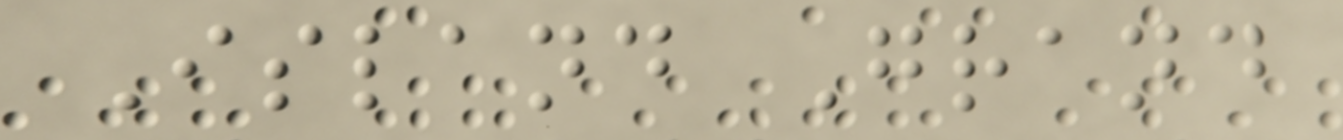Island Grand
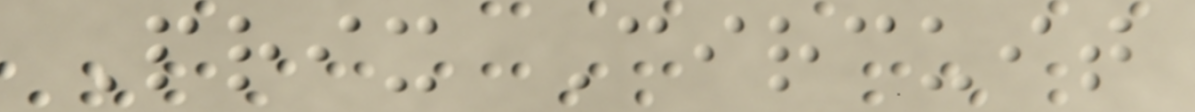Prix Circuit
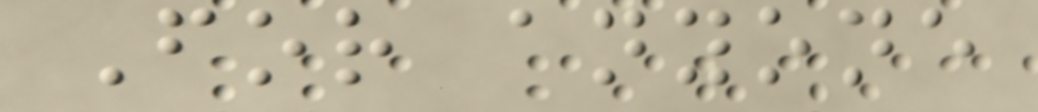For anyone
